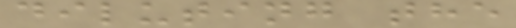diluting the
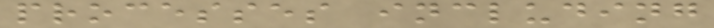processes including
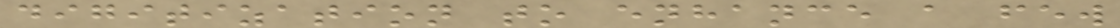digitization to enhance a few
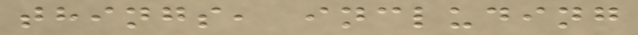things, including
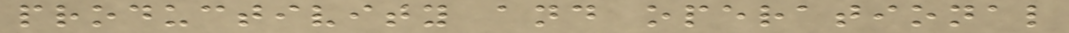productivity and operational
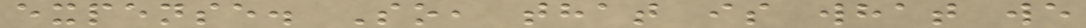expense. So, that is what we
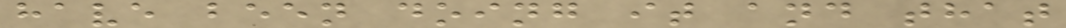have been doing it and that
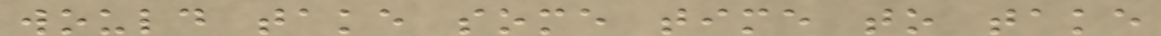would take some time to take
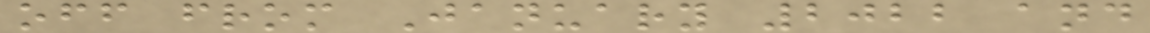off from January 2022 and
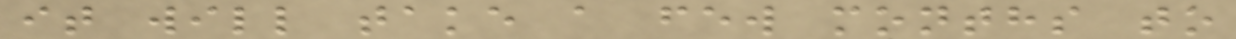it will take a few months to
